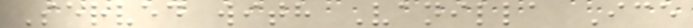Served with Vanilla Ice
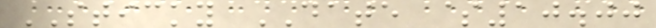STICKY DATE $10.00
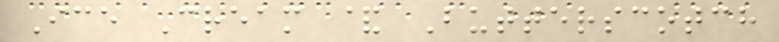Ice Cream & Butterscotch
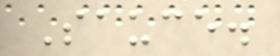Sauce.
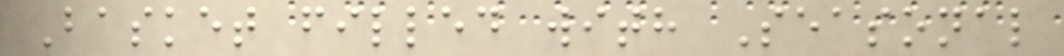Basket filled with Seasonal
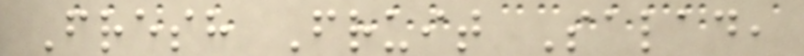Fresh Fruit Salad,
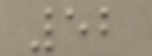52
